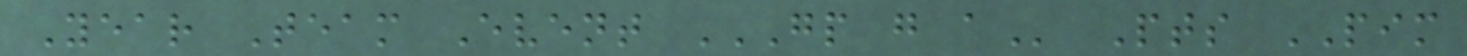Year Team Event GP G A Pts PIM
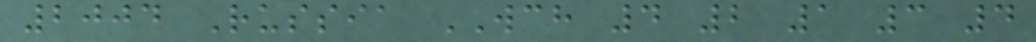2004 Russia WCH 4 2 1 3 4
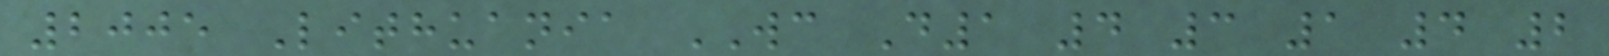2005 Lithuania WC D1 4 3 1 4 2
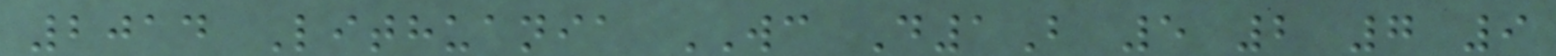2014 Lithuania WC D1B 5 2 7 9
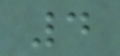4
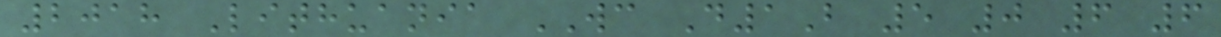2018 Lithuania WC D1B 5 0 6 6
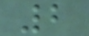2
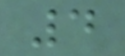4
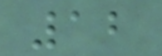12
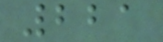221
